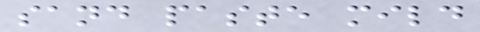sand paste mild
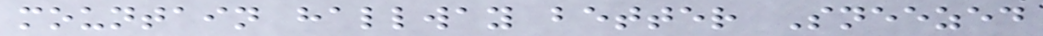mountain hallway better Sneezed
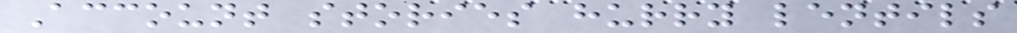Account stories hurry lentils
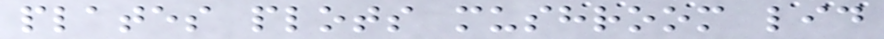plates plots mushroom lid
